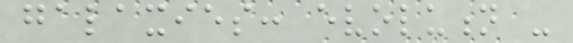galaxies: evolution -
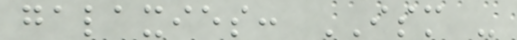galaxies: ISM -
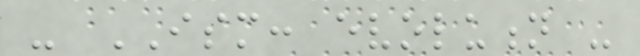- ISM: evolution -
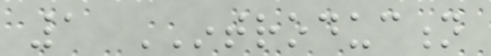1 INTRODUCTION
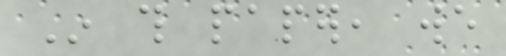In this paper, we
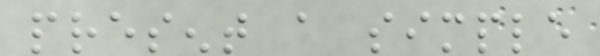present a simple
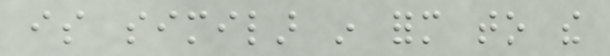is similar in form to the
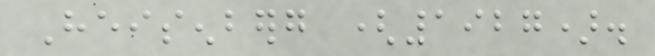Heisenberg (1927).
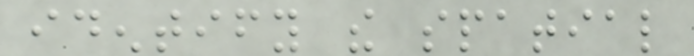identify the spatial
